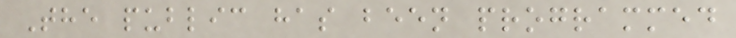The public has been programmed
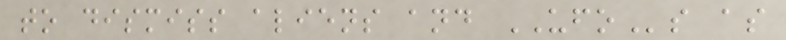to dismiss aliens and UFOs as
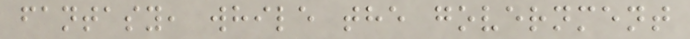fantasy, while the government
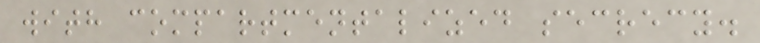with compartmentalized secrecy.
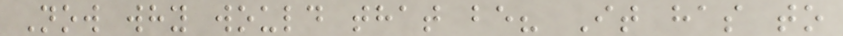Now why would that be? It has to
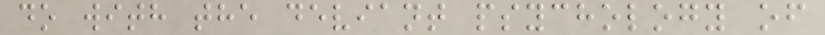do with the deviant psychology of
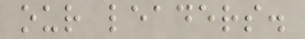our leaders.
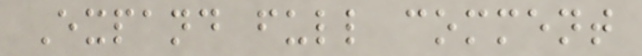Expand full comment
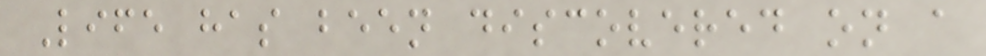Life has been discovered on a
